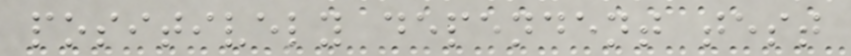positively dependent test
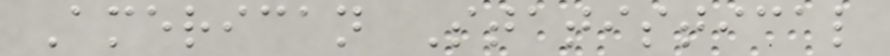American Statistical
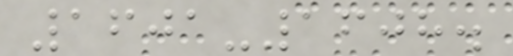1601-1608.
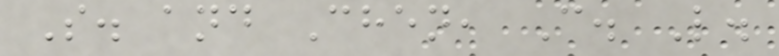S. and Chen, C. L.
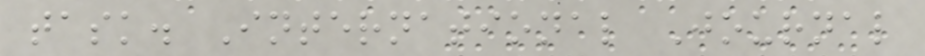task. International Journal
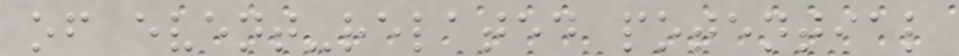of event-related potential
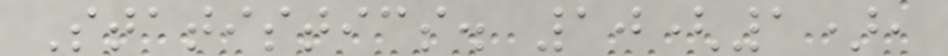Statistics. 10(1),
